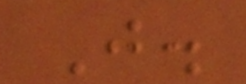J.
